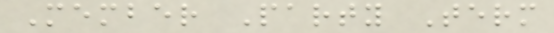Member Party Term
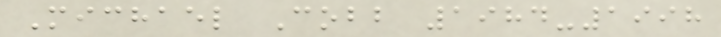Michael Cobb 1984-1998
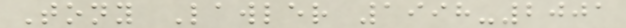Tony Lawler 1998-2001
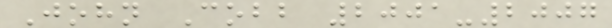John Cobb 2001-2007
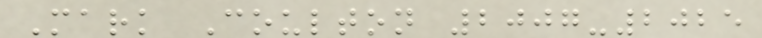Mark Coulton 2007-2025
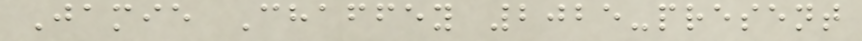Jamie Chaffey 2025-present
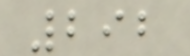292
